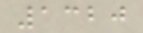1320
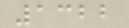1322
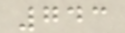743
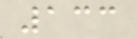133
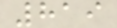819
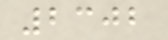2302
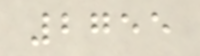2755
